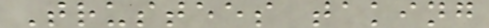Trustees taking
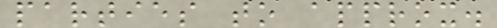parties to approx.
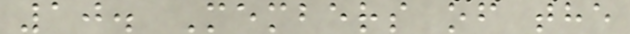10. Members of the
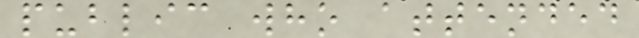public who attended
